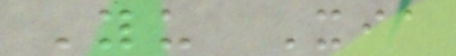Yu Xia
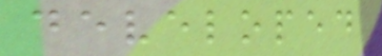developed
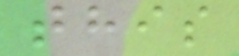this
